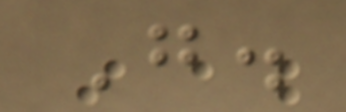G.
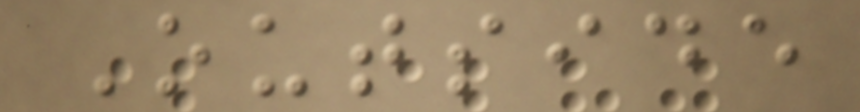Outside
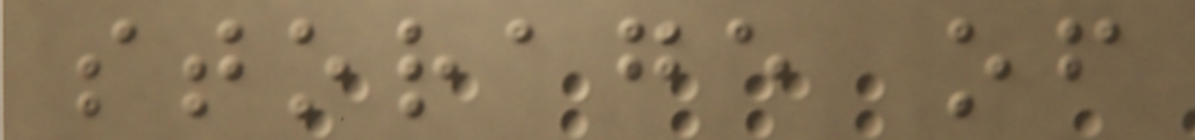storage of
